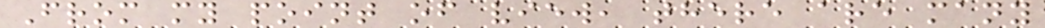From my point of view, there are many
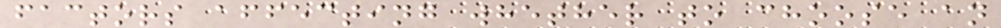factors affecting whether to choose an
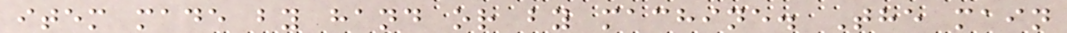item made by hand or by machine. The main
